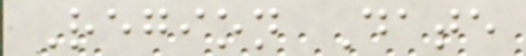Region Date
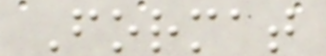Format
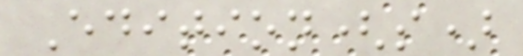Edition(s)
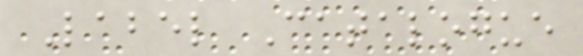Label Catalogue
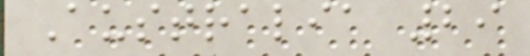Australia 29
